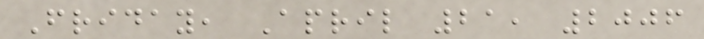Friday, April 21, 2006
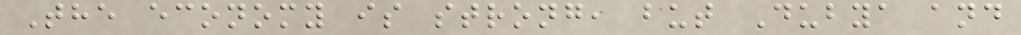The economy is strong, but Dubya and
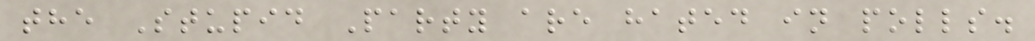the Stupid Party are hated in polls.
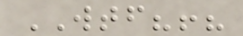WTF?!?
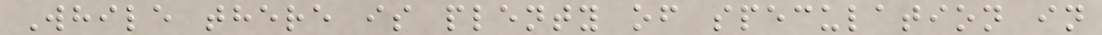While there is plenty of speculation in
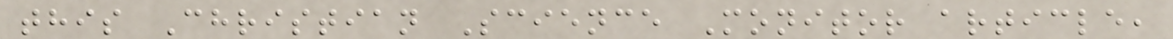this Christian Science Monitor article,
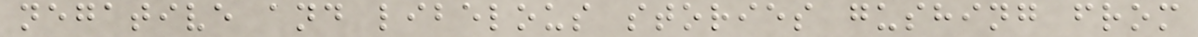negative and libelous stories gushing from
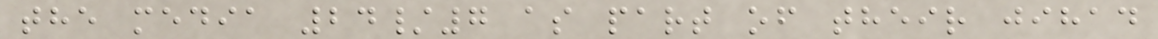the media 24/7 as part of their jihad
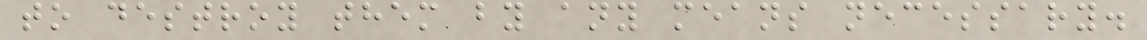to destroy them by any means necessary.
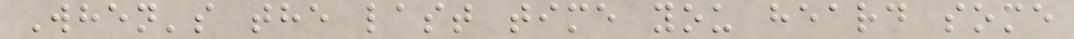When's the last time you heard some
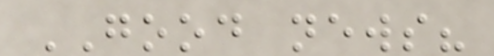GOOD news?
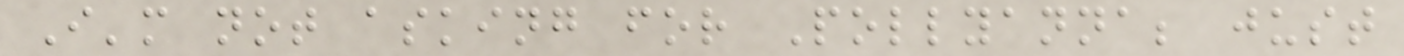I'm not asking for Pollyanna; just
